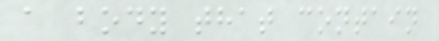a body that contain
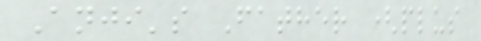Anji's Father (plus
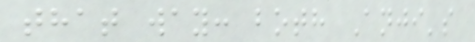that way: both Anji's
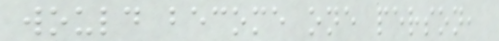would become one person,
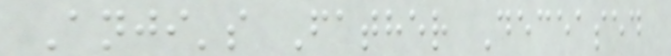Anji's Father Deceased
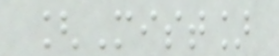[Mist]
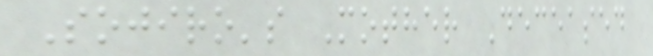Sojiro's Mother Deceased
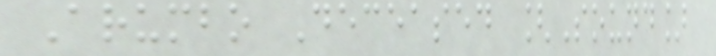Arumbo Deceased [Sound]
